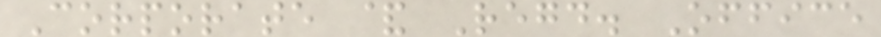Corporate & Regd. Office
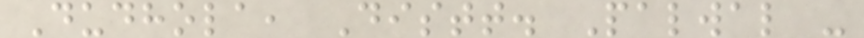Dudhola, Distt. Palwal -
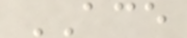ACE
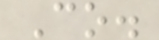Co.
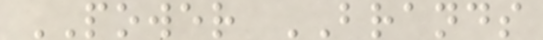POWER BRANDS
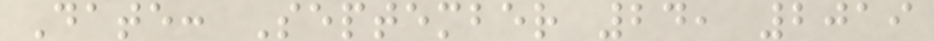Date: September 24, 2019
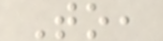To,
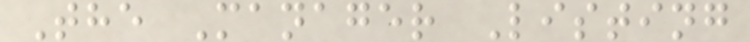The Manager Listing
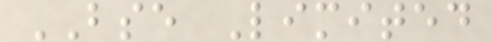BSE Limited
